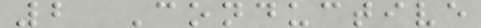2 Conductive
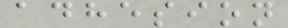adhesion
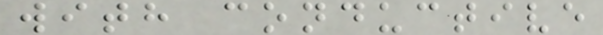with conductive
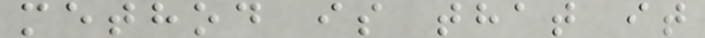method is that it
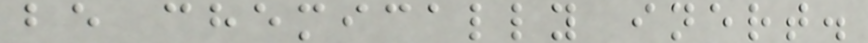be chemically inert.
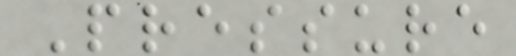Pressure
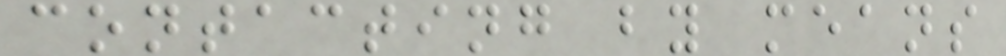contacting by means
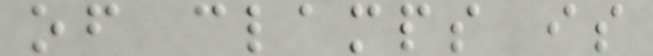of clamps is
